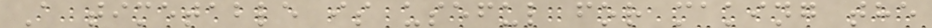A timetable is useful for making the
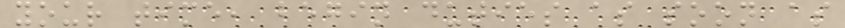your time, begin duties as soon as
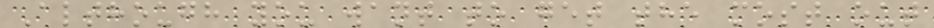Although you want to get the most out
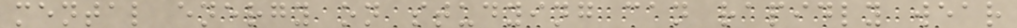mental energy on studying can rapidly wear
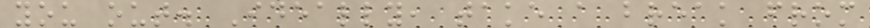you out. Ideally, take a break from
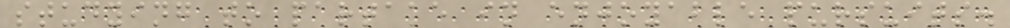studying to partake in enjoyable pursuits.
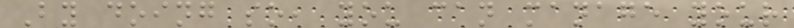By doing so, you can manage your
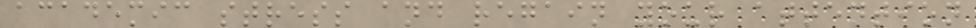academic stress and regain your attention
